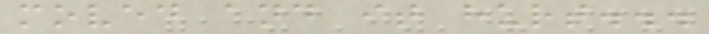moved and it hurt...
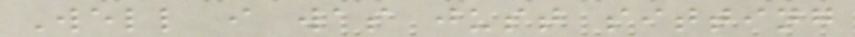Well i was just sitting
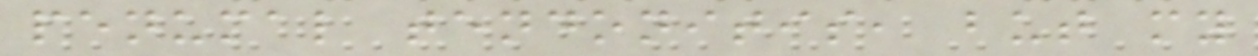penumal tendonitis, but my
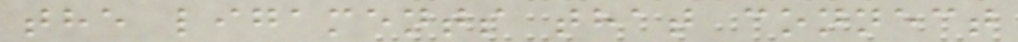the ligaments that connect
